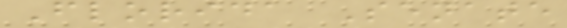Florida Senate
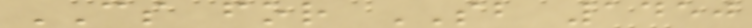CS for SB 1450
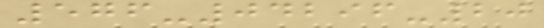576-04296-20
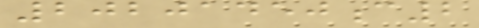20201450c2
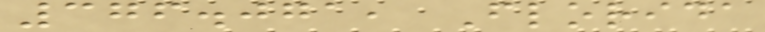376.071, Florida
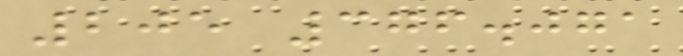205 376.071
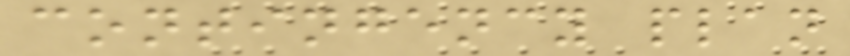contingency plan
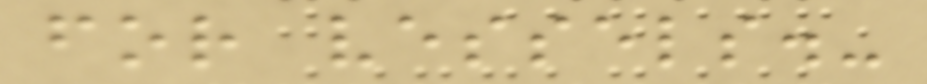for vessels.-
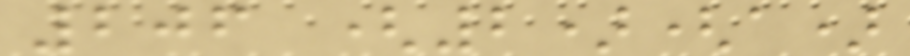206 (2)(a)
